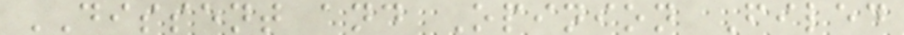DISSENT and Opinion Filed
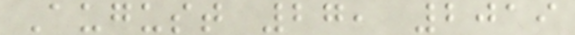August 27, 2019
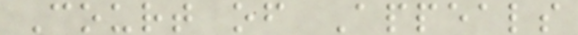Court of Appeals
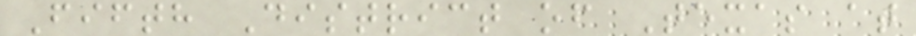Fifth District of Texas at
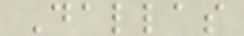Dallas
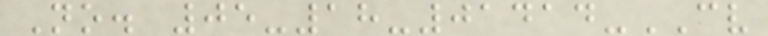No. 05-18-01414-CV
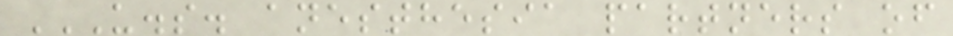U.S. ANESTHESIA PARTNERS OF
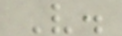V.
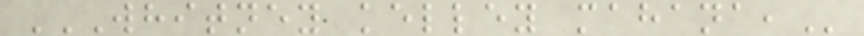WHITNEY KELLEY MAHANA,
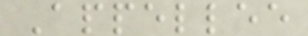Appellee
